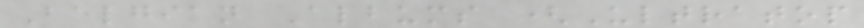Belgian Albums (Ultratop
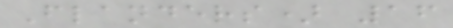Flanders) 16
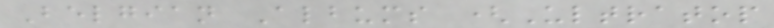Belgian Albums (Ultratop
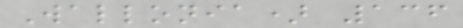Wallonia) 136
